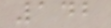142
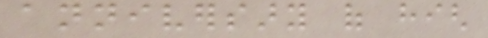anniversary of high
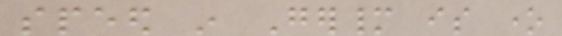speed in Germany is one
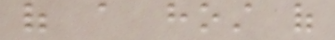of a host of
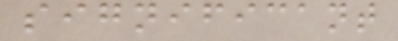significant
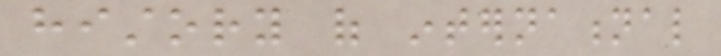history of international
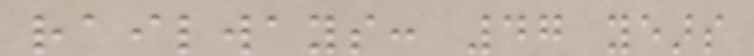railways: 47 years
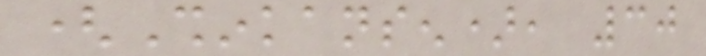(Shinkansen), 30
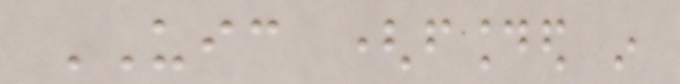UIC (founded in
